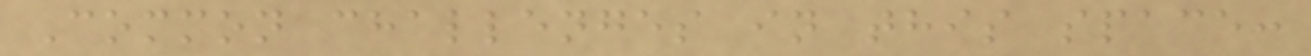Common challenges in this space:
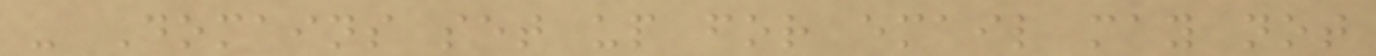- Domains set up for email may not
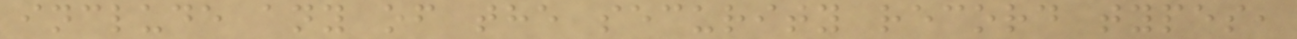include any of the security record types,
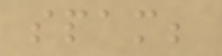spam;
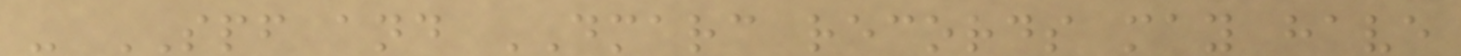- SPF and DMARC records may have
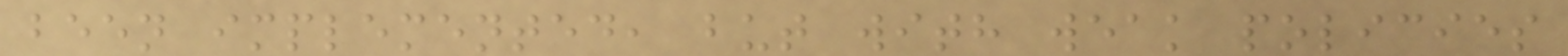been implemented, but with weak policies
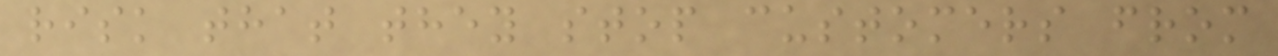risk that they stop customers from
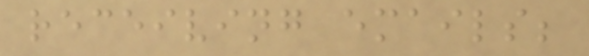receiving emails;
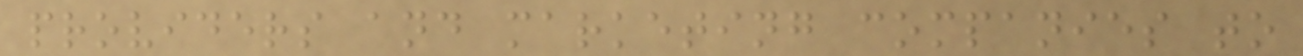providers and marketing companies to
